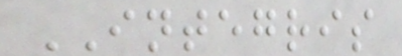INTEGRIS
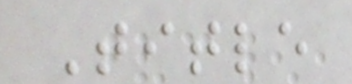Title
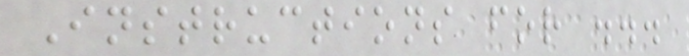Instructions for ...
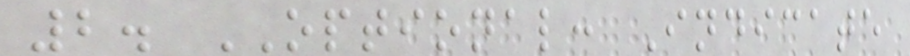2. OPTIONAL: Indicate
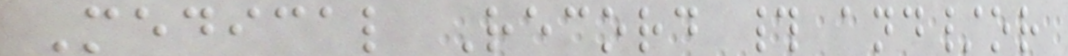Medical Record # and/or
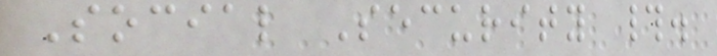Social Security #.
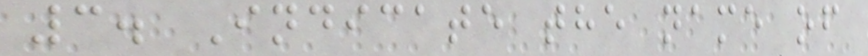3. Indicate the name of
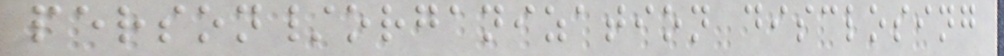person/organization disclosing
